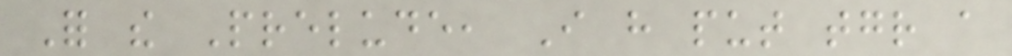For the Prelude, I have put together a
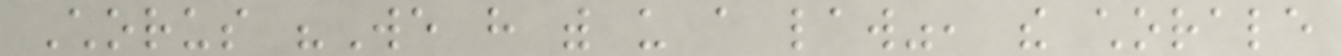Chorus "We have with us a law", the chorale
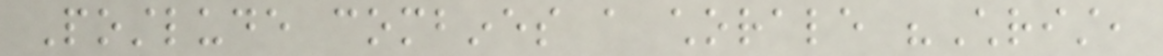Postlude combines a chorale "Christ,
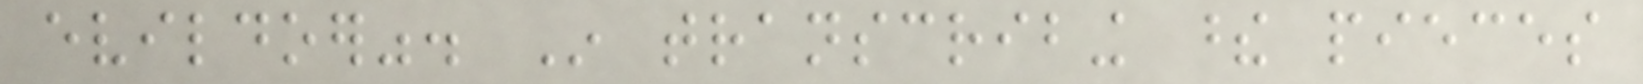evildoer". In transcribing these pieces
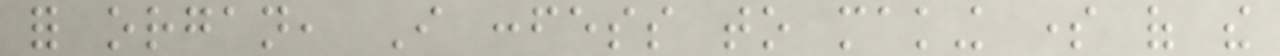for organ, I confess to making some of the
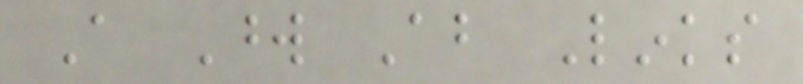A Word About Links
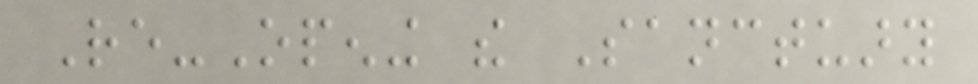Re-Opening the Sanctuary
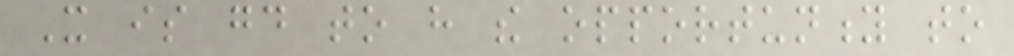It is good to have the opportunity to
